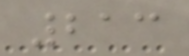213
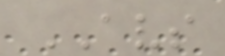AVS
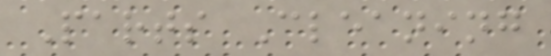Parts Cleaning
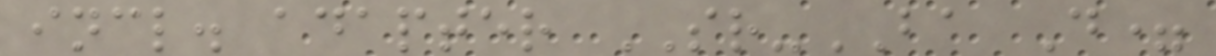incl. adapter SR-BA D=
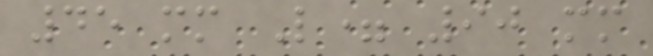45 mm L= 90 mm
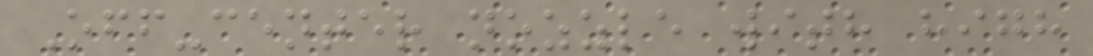Off-center nozzle with high
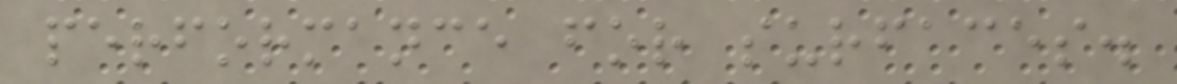performance for surfaces.
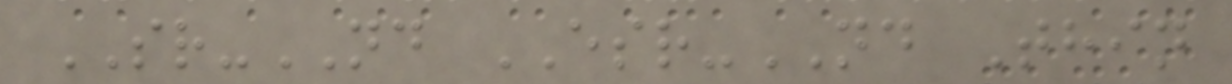SR-ND ESR-ND Thin
